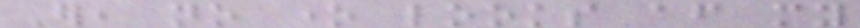Er, no one looks after my
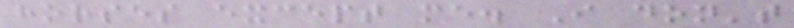horses except me. I don't
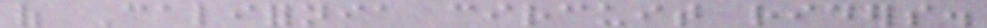of California circuit riders.
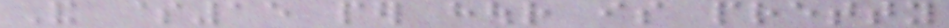And $15 per hour is pretty
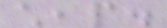cheap.
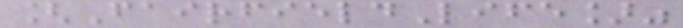[FairfieldLife]"
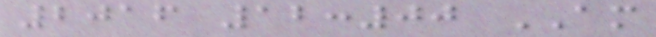2016 12:00 AM
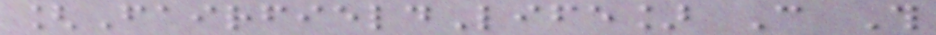[FairfieldLife] Can This
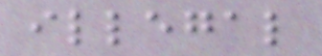illegal
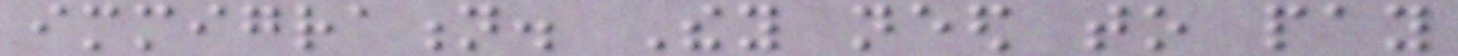immigration. They need to pay
